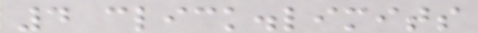4 click.limits
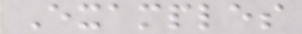Examples
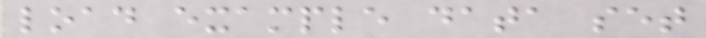load example data set
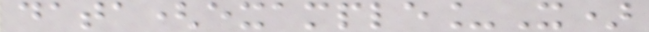data(example_X)
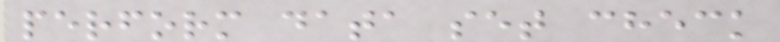perform data set check
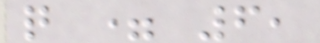q = 6,
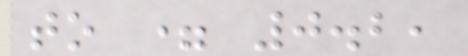to = 0.2,
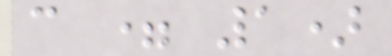c = 1)
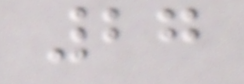27
